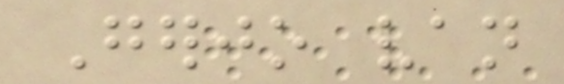Gerjo van
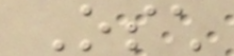Osch
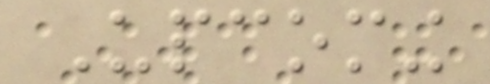Upcoming
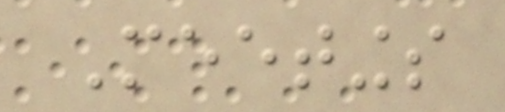Meetings
